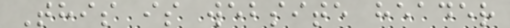This is website header
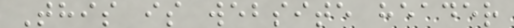This is website header
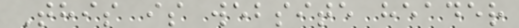This is website header
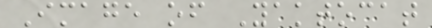Image of Yaktocat
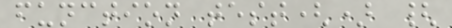function test() {
